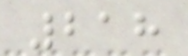218
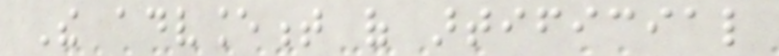The advancement of artificial
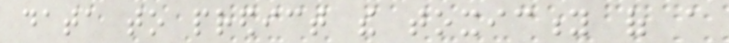data to predict the toxicity of a
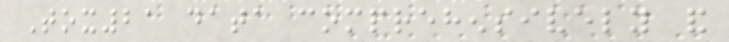Tox21 data comprehensively and
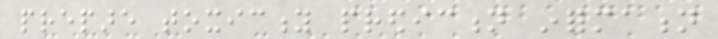prepare toxicity prediction information
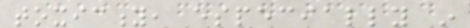toxicity, especially in
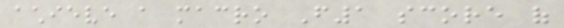achieve a macro F1 score of
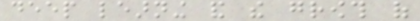deep learning and the growth of
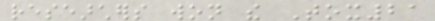researchers won the Tox21
